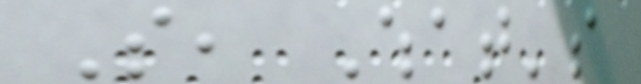So, What's
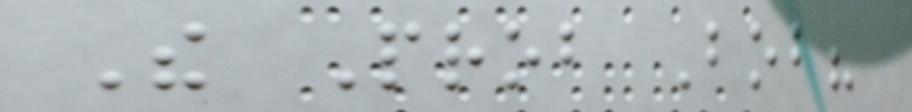The Prob Bob?
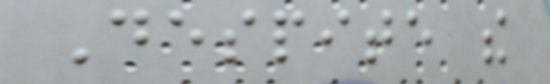Despite the
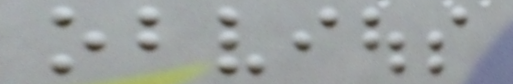obvious
